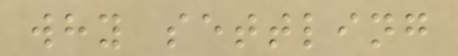why settling
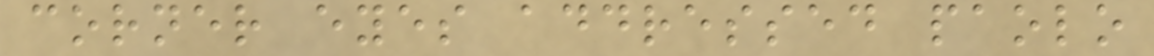corner eyes addressed paolo
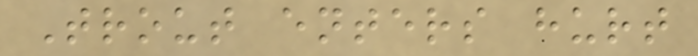Trout enters hurt
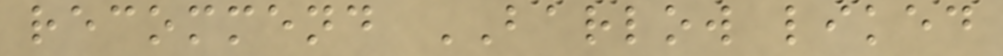recommend BARLOW liked
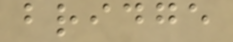bridge
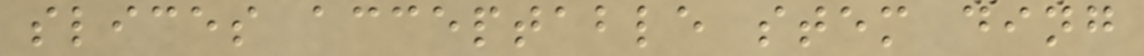slices acceptable stem ding
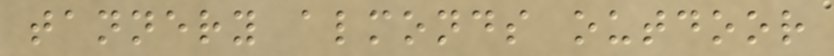tannery almonds outdoor
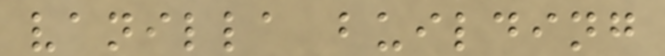vanilla building
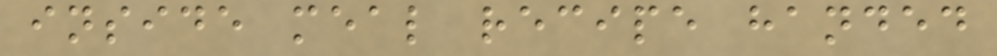inside meal recipe handed
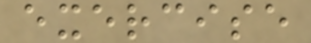exercise
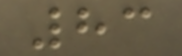83
